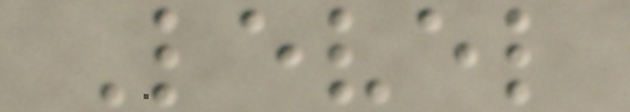Level
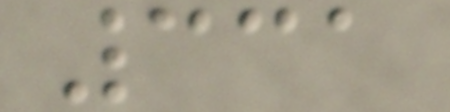331
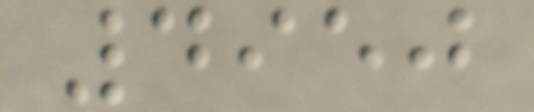4950
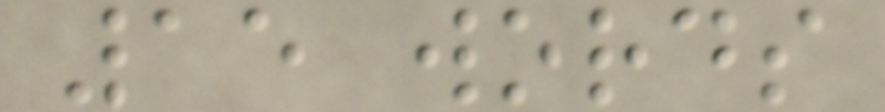15 words
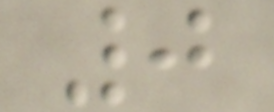0
